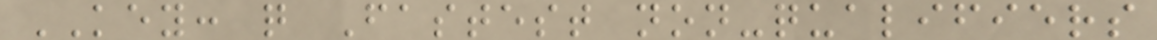KEY: q Fastest non-qualifiers
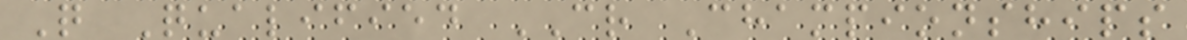Q Qualified CR Championships
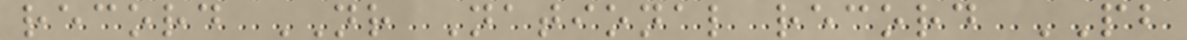record NR National record PB
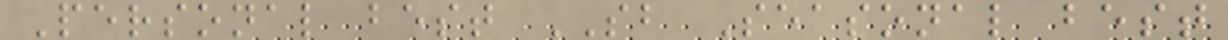Personal best SB Seasonal best
